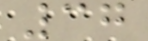37
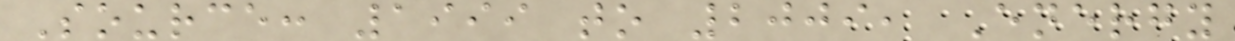Source: 1999 to 2009, Energy
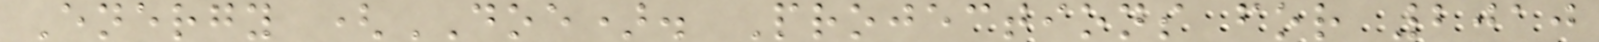Energy (DOE). Projections for 2010
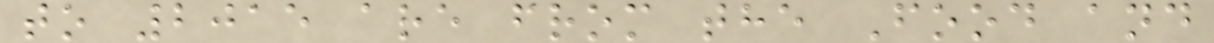to 2015 are from the Food and
